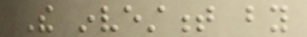The investment by
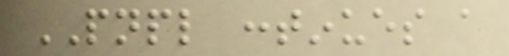PNPL continues a
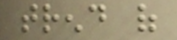trend of
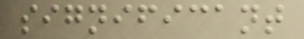significant
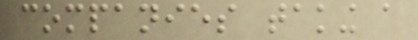companies taking a
